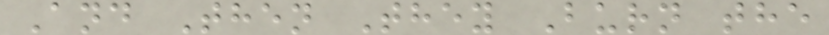And Then They Burn the
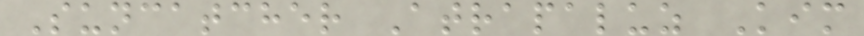Suncatcher Atrapaluz Kim
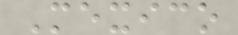Mexico
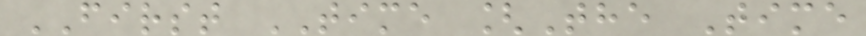FIRST TIME [The Time
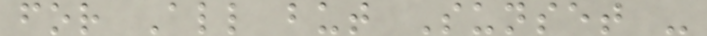for All but Sunset -
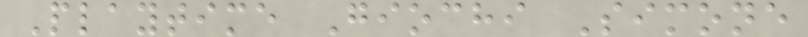Playtime Giochi Simone
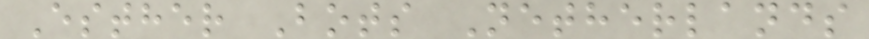Esther Bots Netherlands
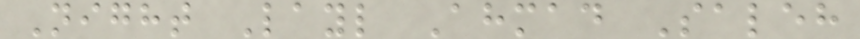Night Layl Ahmad Saleh
